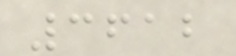3612
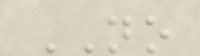NO
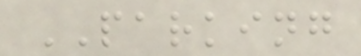PARKING
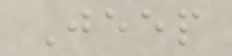Jeep
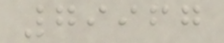79967
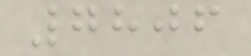7806
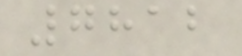7812
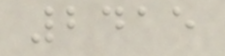2415
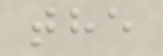the
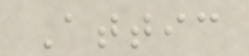Attic
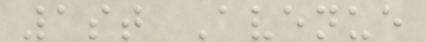1st Avenue
